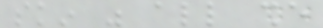skin was all she
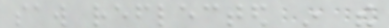saw reflected in the
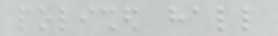polished hall
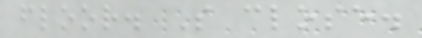floor. So close.
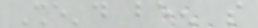She'd been so
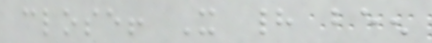close! It had been
